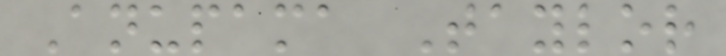Anupama Taylor
